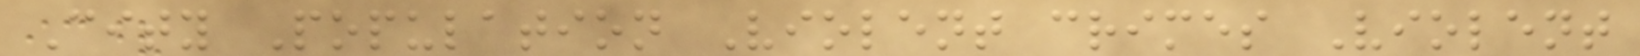City Population Violent crimes Violent
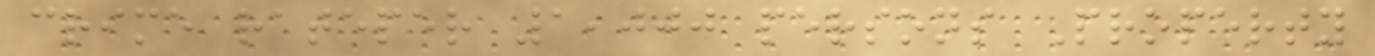crime rateper 1,000 persons Property
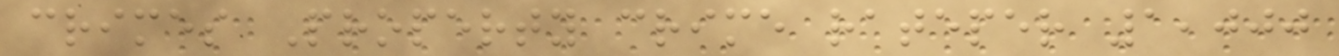crimes Property crime rateper 1,000
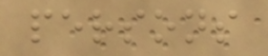persons
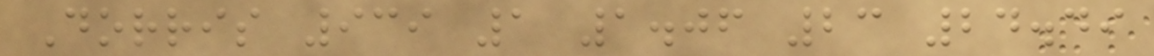Dorris 939 1 1.06 23 24.49
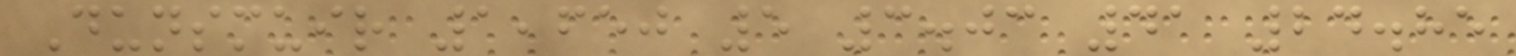Dunsmuir 1,650 5 3.03 41 24.85
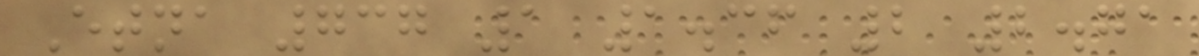Etna 737 1 1.36 2 2.71
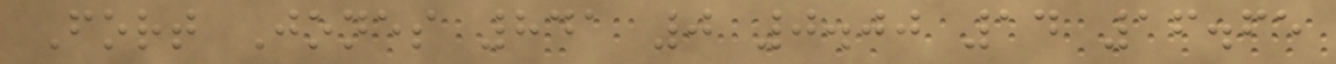Fort Jones 841 0 0.00 14 16.65
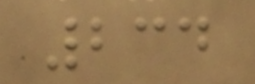234
